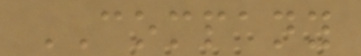COMPANY
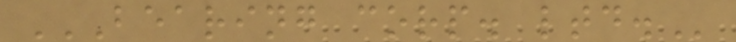BEARING CORP. LTD.
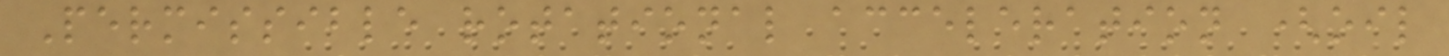Permissible rotational acceleration (oil
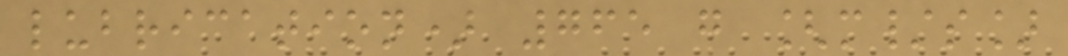lubrication) 765 g [m/s]
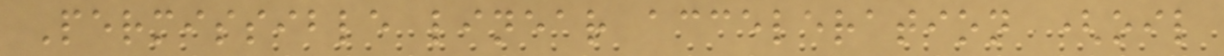Permissible linear acceleration (oil
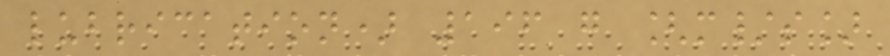lubrication) 196 g [m/s]
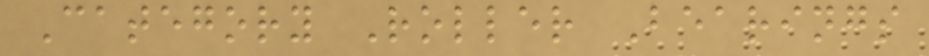Category Roller Bearings
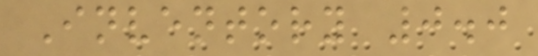Inventory 0.0
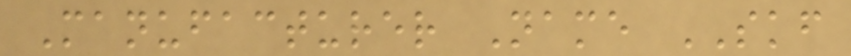Manufacturer Name SKF
